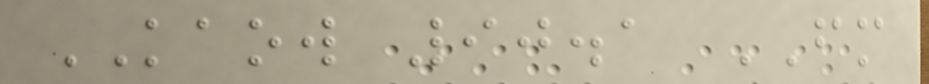KAOW 90.1 FM
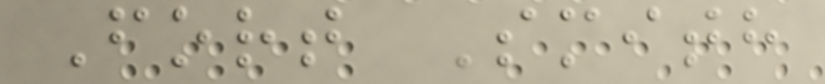Fort Smith
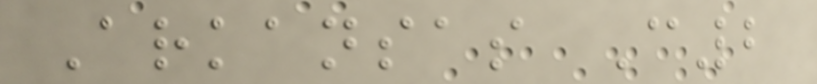Arkansas C2
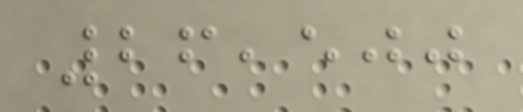26,500
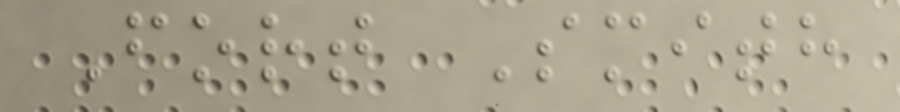Fort Smith
